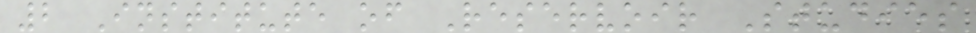2 Institute of Reservoir Studies
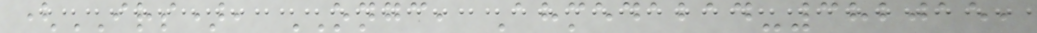(IRS), ONGC, Ahmedabad-382015,
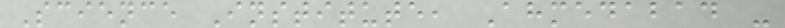Science Institute, Ahmedabad -
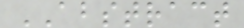ABSTRACT
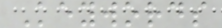Keywords
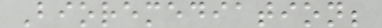Bioremediation;
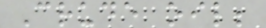Crude oil;
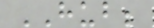HUB;
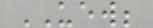UEW;
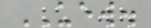UEW.
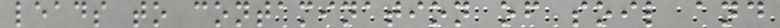leads to contamination of soil and
